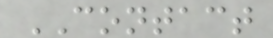CONTACT
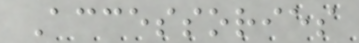Accessories
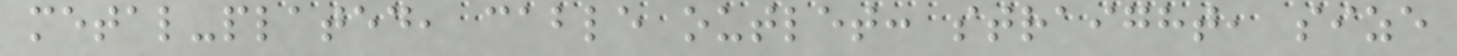metal-plated, cable outlet: straight, size
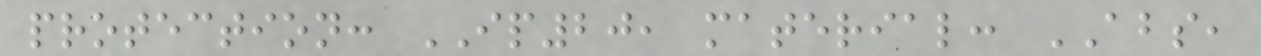protection: IP20, material: ABS,
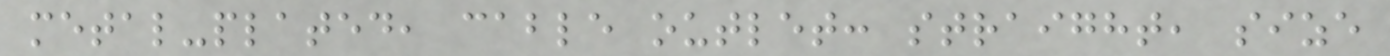metal-plated, cable outlet: straight, size
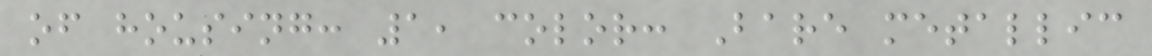of housing: 1, color: Bare metallic
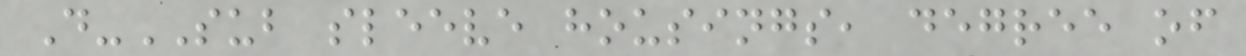D-SUB sleeve housings, degree of
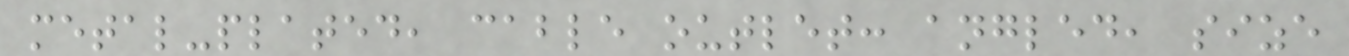metal-plated, cable outlet: angled, size
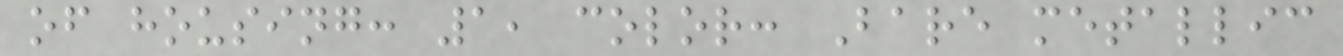of housing: 1, color: Bare metallic
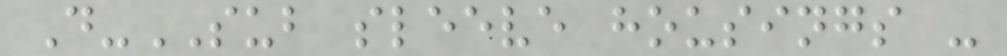D-SUB sleeve housings -
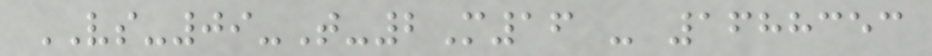VS-09-T-2M16 - 1688353
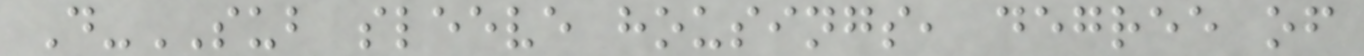D-SUB sleeve housings, degree of
